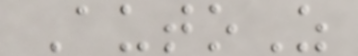AutoZ
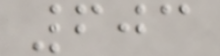603
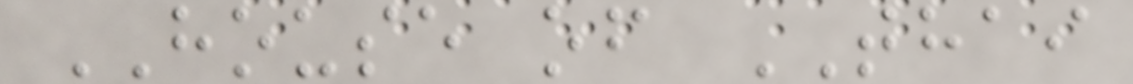HOUSE of THAI
